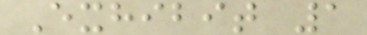Exhibit 1
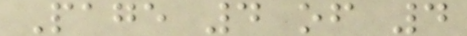Page 4 of 4
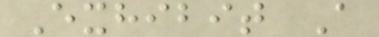Exhibit A
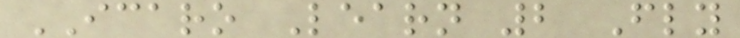ICARO Learn 2 Fly
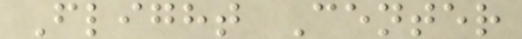Flight Center
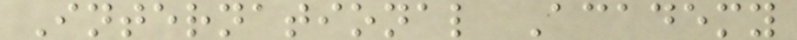International Academy
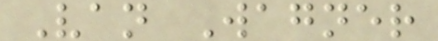Van Wagner
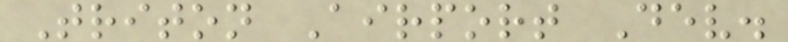Triton Airport Dev.
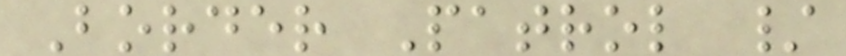Border Patrol /
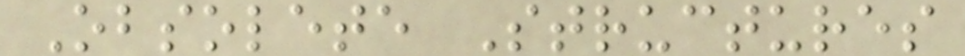Obsolete Structures
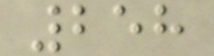258
